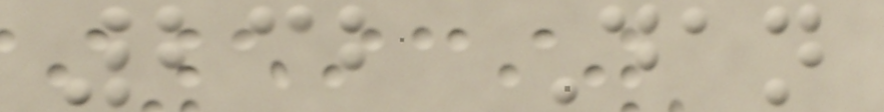232 Dan
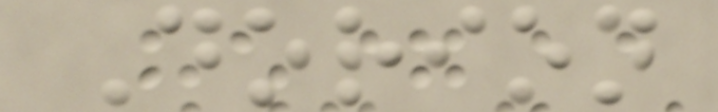Dorion
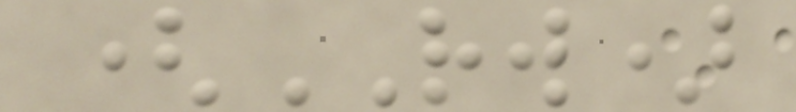(RW)
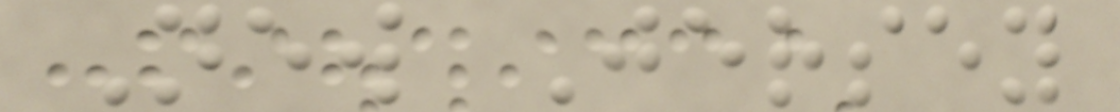New Jersey
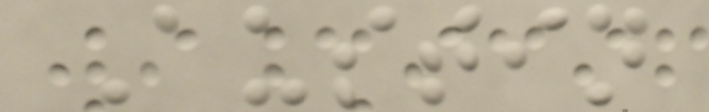Austin
